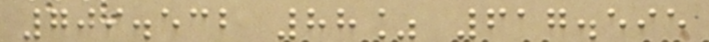709.532 88% 617.595
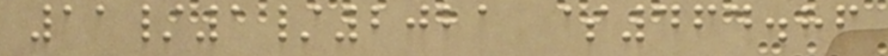11/1/2021 $464.86
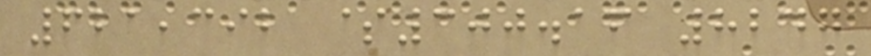621,392 $300.16 8247
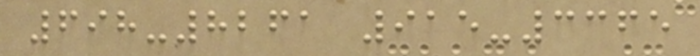698-8261 915-3365
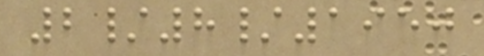2/8/1950
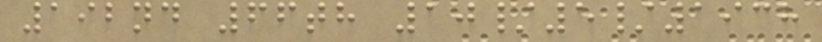192nd 66th 10/5/1938
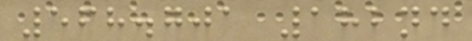568.701 182nd
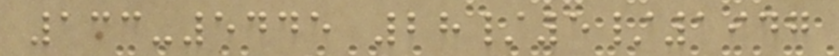133-5445 28/5/1947
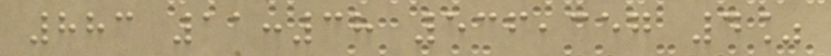883 11:38 536,357 4%
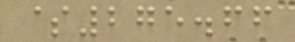$275.66
